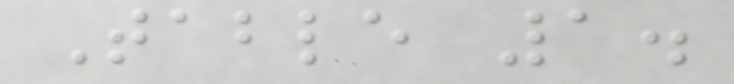Table 1.
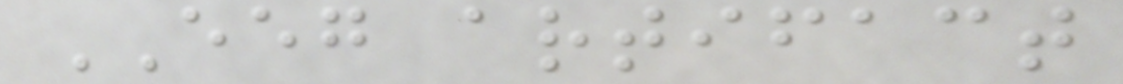EEG artifact
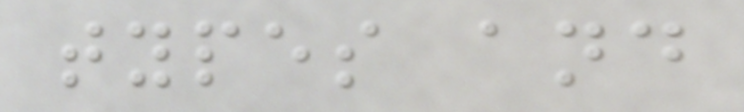types and
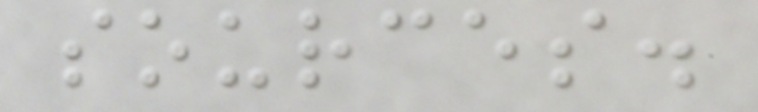sources.
